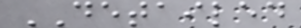DETAILED
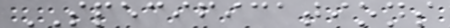SPECIFICATIONS
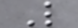L
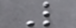L
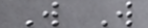W W
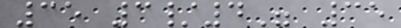35 3/4" 35
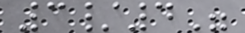3/4"
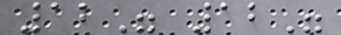12" 12"
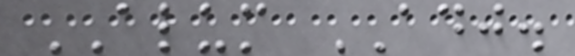ALUM ADJ.
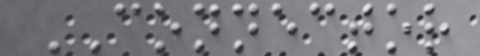CONNECTOR
